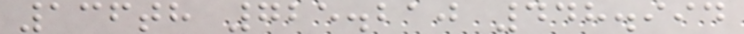136th 725.210 448.994
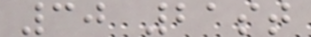30 21st
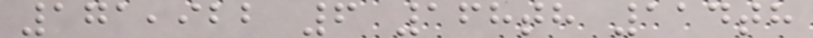171,922 6 168th 114th
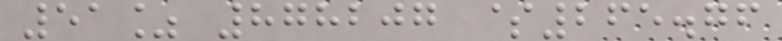51% 878207 $265.76
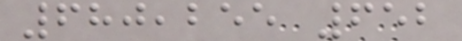680,255 652
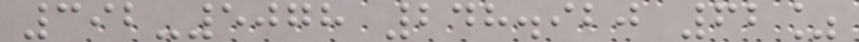392-5078 248.920 62%
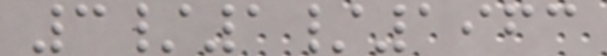3/1/1963
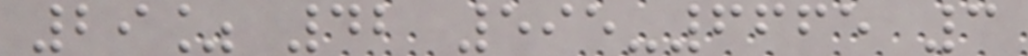29% 42 595-6665 3
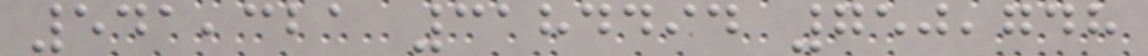541,321 3184494 750,748
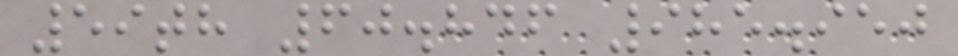59th 60.846 985.950
